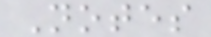Notes
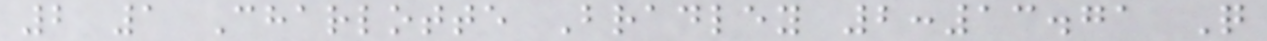2 1 Charlotte Bradley 2:13.71 Q
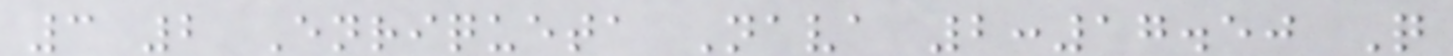3 2 Enriqueta Nava 2:17.50 Q
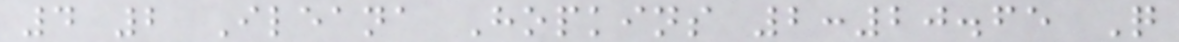4 2 Ileana Hopkins 2:20.65 Q
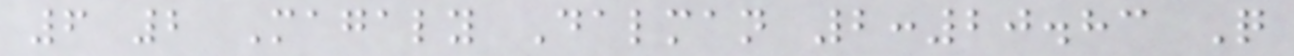6 2 Magaly Dalman 2:20.83 Q
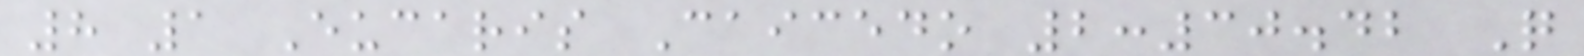8 1 Eucaris Caicedo 2:30.42 Q
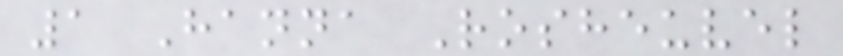1 Hanna Rosheuvel
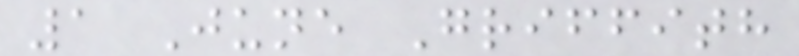1 June Griffith
